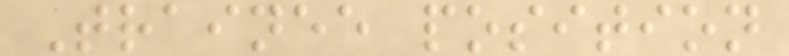Trainee position
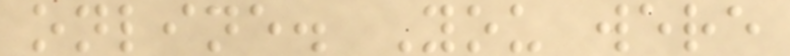online. You were
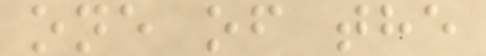one of the
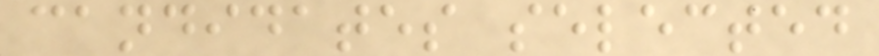candidates selected
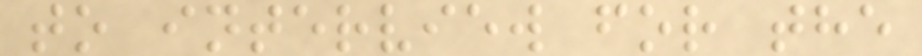to interview for the
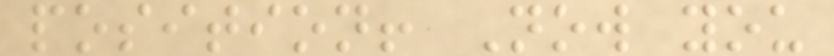position! Now you
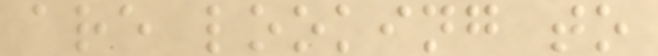are looking to
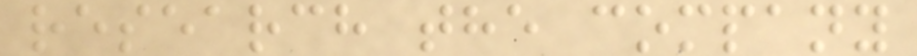research the company
